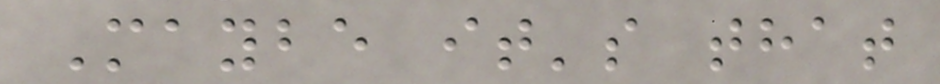Maybe it's that
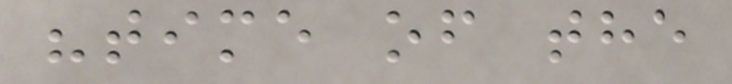"time of the
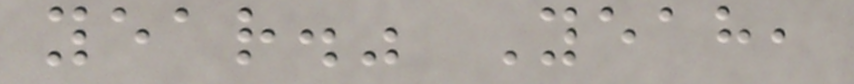year." Yeah,
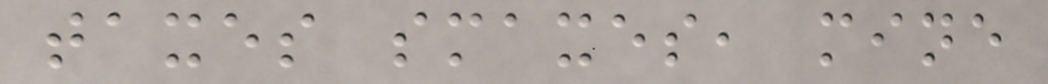taxes smaxes, mine
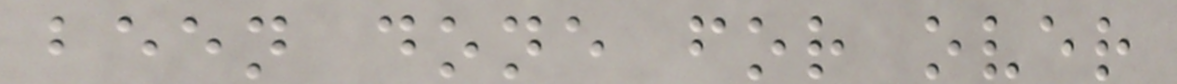been done for over
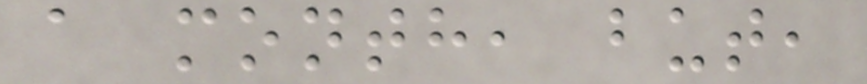a month, but,
